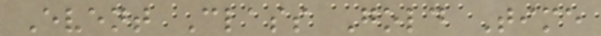Event Class Gold Time
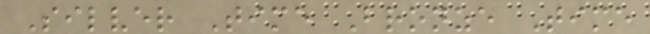Silver Time Bronze Time
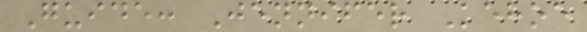Guide: Jennifer Kehoe
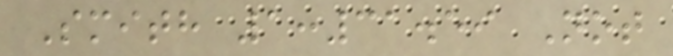Smith 1:31.59 Not
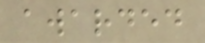awarded
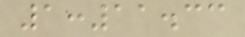1:11.33
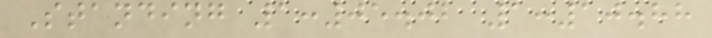Standing 1:05.02 1:10.88
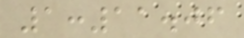1:11.06
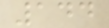144
